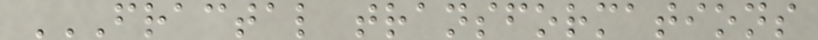FRACTAL TRANSFORMATIONS
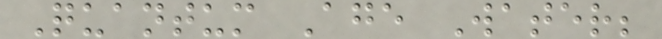Quantum Age Water;
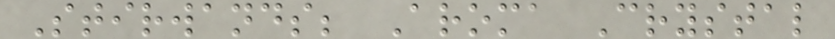Stirwands; Aroma Crystal
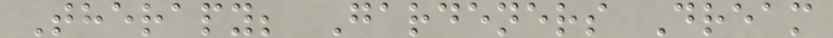Therapy; Gardeners Dream
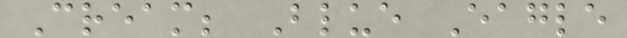Cream; Blue Eagle
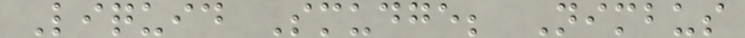Liquid Smudge; Nimbus
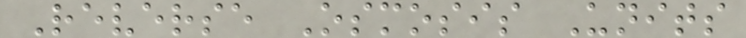Reverse Osmosis Units
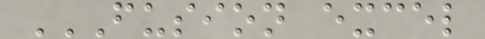FUSION EXCEL
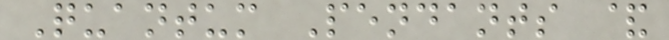Quantum Pendants &
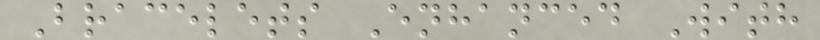Bracelets Enhanced With
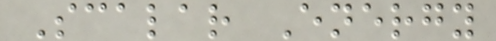Scalar Energy
